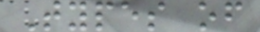Types of
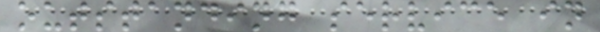outstanding service in
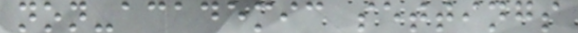non-academic settings
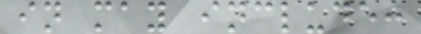in may include:
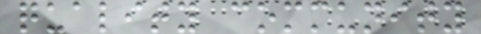quality community
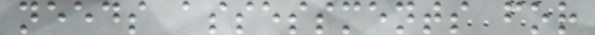needs assessments for
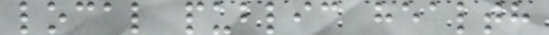local public health
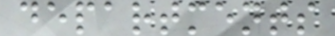departments
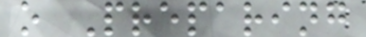o Preparing
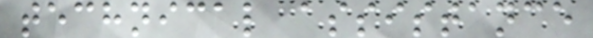technical assistance
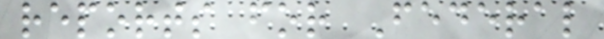reports for Federal
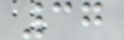37
